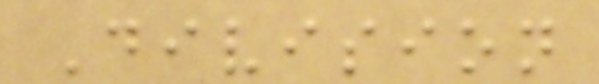Division
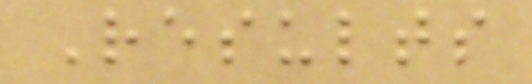Results
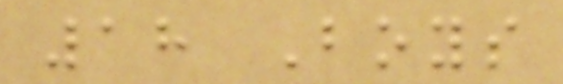18 Boys
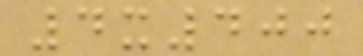4x400
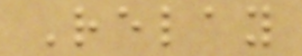Relay
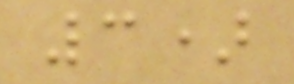3)
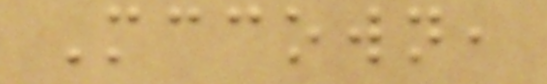Mccown,
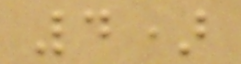4)
